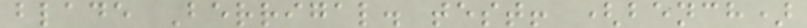blade Berrigal. test! (bench)
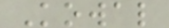Kowal
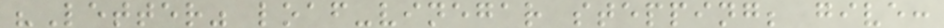"Letter" loaf-vinegar stepping; give:
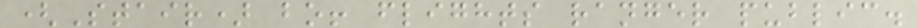(Stair) bo! flights ranger public.
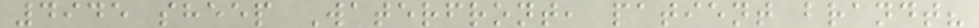4945 sheep Waterfront, patient brandt?
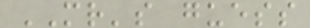MR's guess
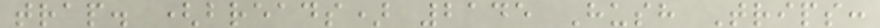trap. (breads) 2145 Hush Trips:
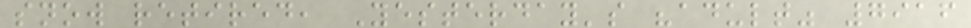snow retired, Yesterday's "adult" 7916
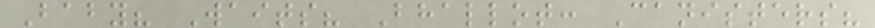Baby? Waits? Bhallot: Canisters?
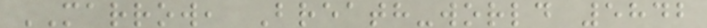MARROW, Breath-world 5842
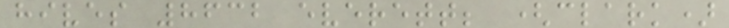hives 8632 everett; (clark)
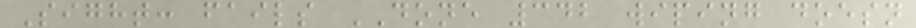Sight: fails DONE 342 wiping doesn
